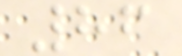86
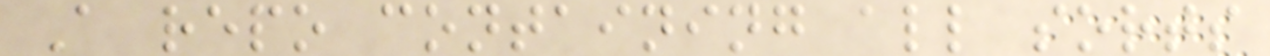A repo containing all sorts
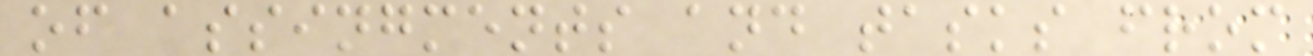of assingments and tasks from
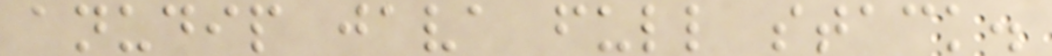anudip java full stack.
